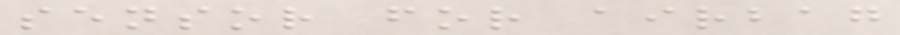sensor for airbag
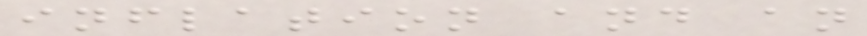inflation and an
